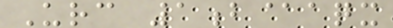Urc 1b@aqx
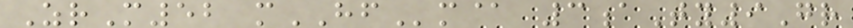ZrM52 mHFm@ 3aTy9Gr
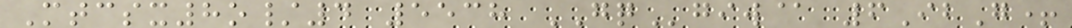Mtcsx8o/4 5538 GQgiw@ 6IbG+
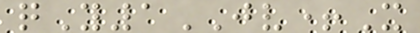qY1JV+X
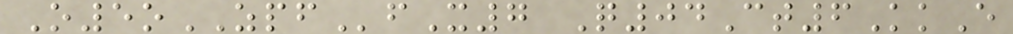O5oZPFfX7 Q04Ct6KkE
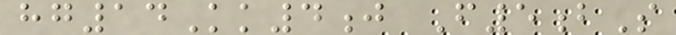hg14Kk4j F5bS
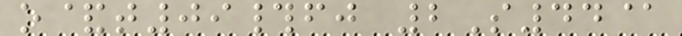o&t09#fj 2S44@
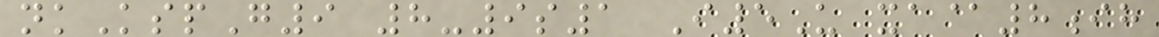nkKspG9 8-9s1 I5U xa@8ih
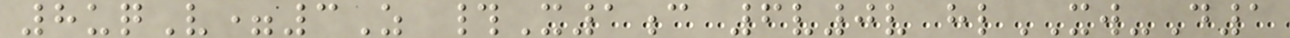8uqV=3Z #X1c 6v0v hlXW-D1
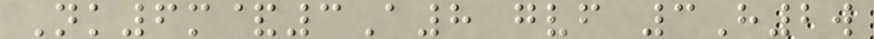Nk6m&3A8 gvf 3H2w
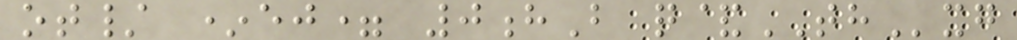ot/ *ej= 0hB q&THxg
